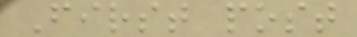First post
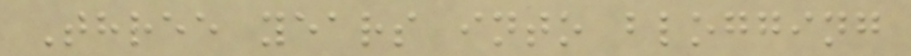Three years into blogging
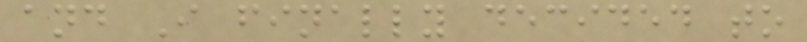and I finally decided to
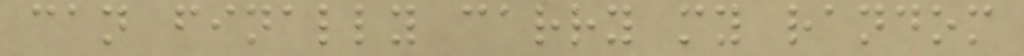can finally carry my random
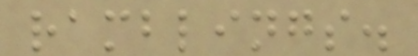ramblings.
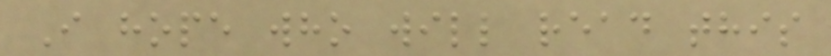I hope who will read this
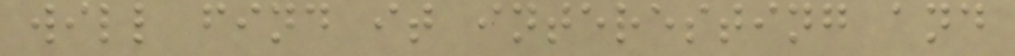will find it interesting and
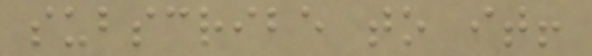subscribe to it!
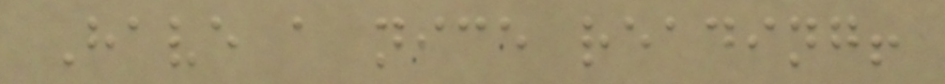Have a nice reading!
